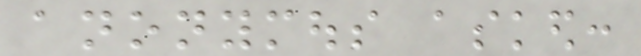anonymous asked:
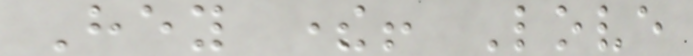Hey there! Love
